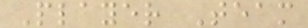Player Team
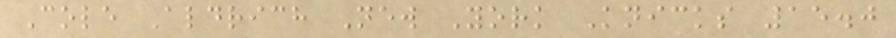Cole Aldrich New York Knicks 15.0
